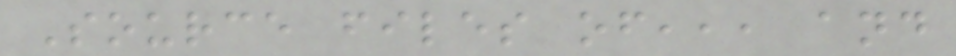Source files of,,, and
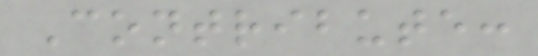Contribute:
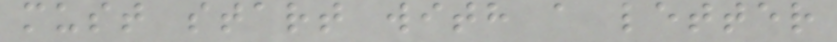must start with a letter
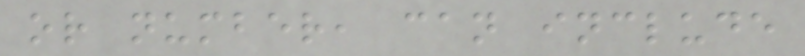or number, can include
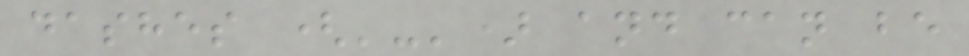dashes ('-') and can be
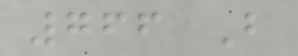766 B
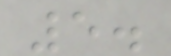5.
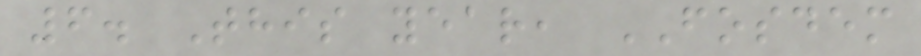6. This year, FOSDEM
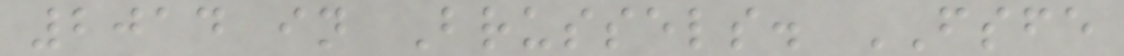2014 in Brussels. FSFE
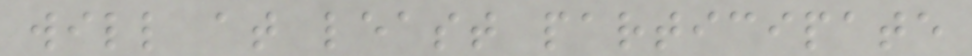will at least participate
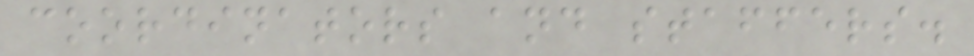coordinators and staffers.
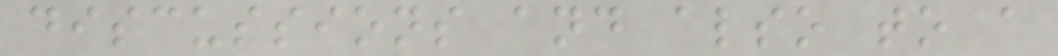discussions and also to a
